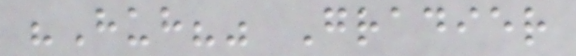"Huh?" Gradier
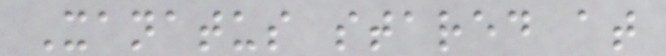Xanatus stared at
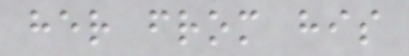her from his
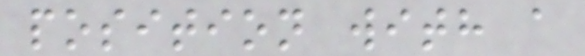position with a
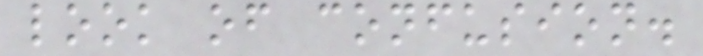look of confusion.
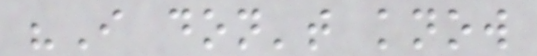"I don't know
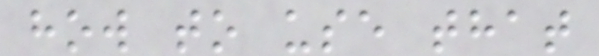how to use that
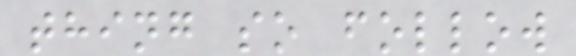thing so follow
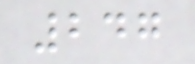247
